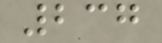237
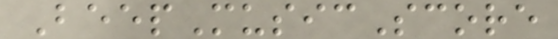BeepMusicScore
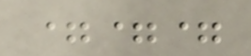===
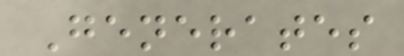Generates
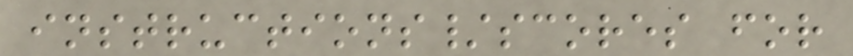instructions/scores for
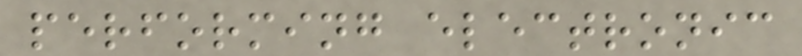performing electronic
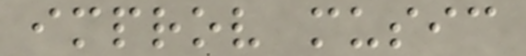improv music
